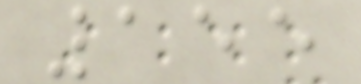155
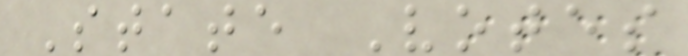State Votes
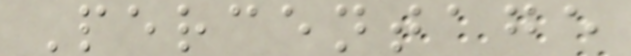Percentage
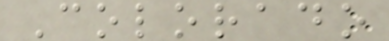Colorado
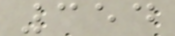354
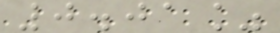0.01%
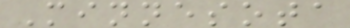Minnesota
